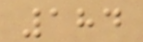184
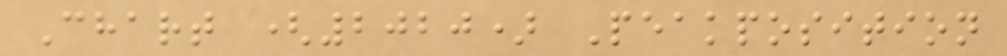Chart (2020) Peakposition
